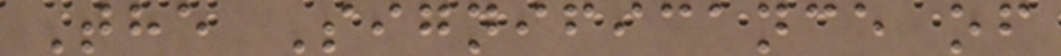The Significance of
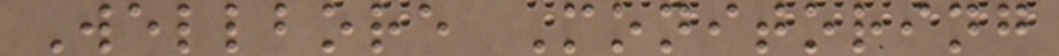Wellbore Monitoring
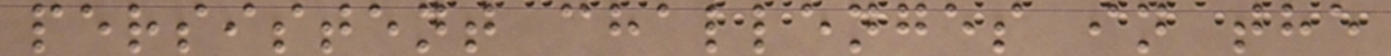persistent challenges in the
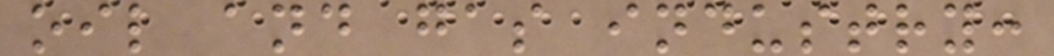oil and gas industry:
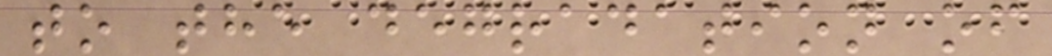to the degradation of
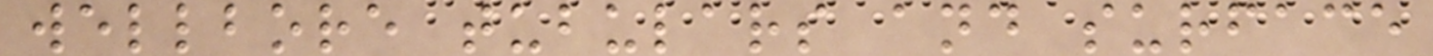wellbore tubulars and surface
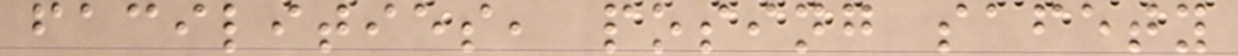facilities, posing safety
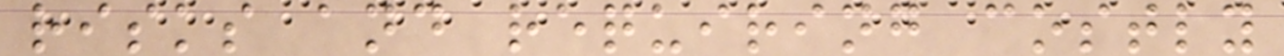risks and requiring costly
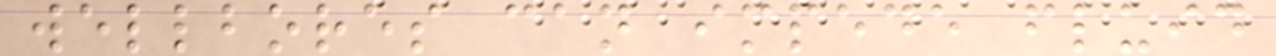wellbores can impede fluid
